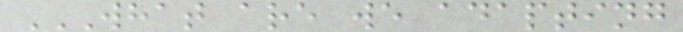WHAT ARE WE ADAPTING
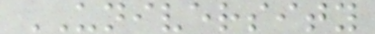UNIVERSITY
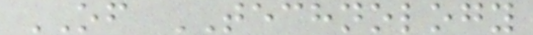OF TECHNOLOGY
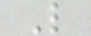L
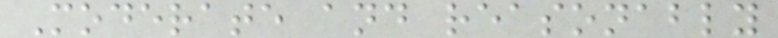Moderate and reasonably
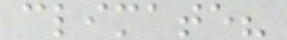climate?
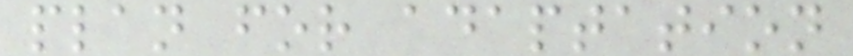plan for adaptation
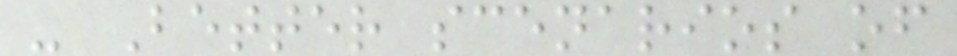- Better scenarios of
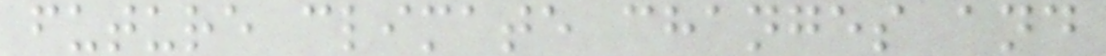future climate changes and
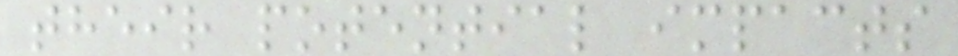their potential impacts
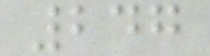247
